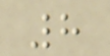8
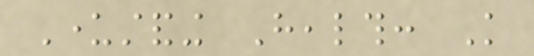Understanding Health: Knowledge
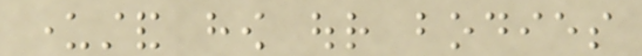understand how our bodies
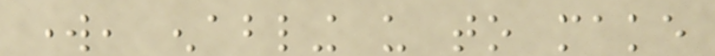work, enabling us to make
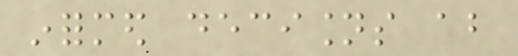informed decisions about
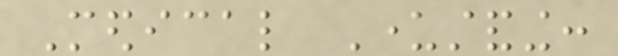Medical Understanding:
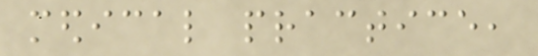medical practice,
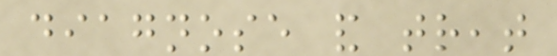diagnose and treat
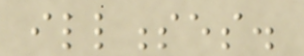illnesses.
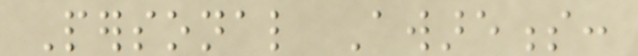Personal Awareness:
